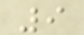9
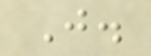J.
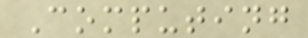Computing
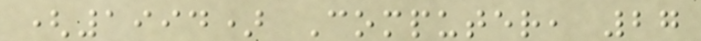(1994) Computer, 27
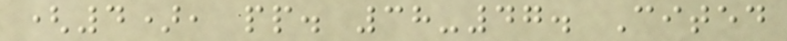(4), pp. 38-47. Cited
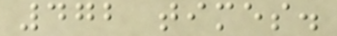472 times.
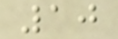10
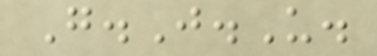G.J.U.
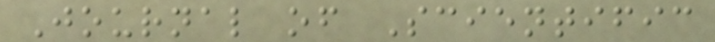Journal of Scientific
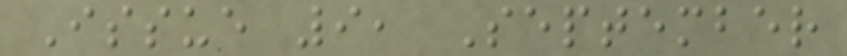Issue 9, September
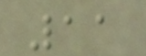11
